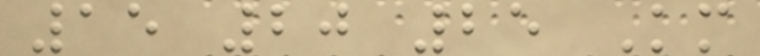15 20 25 Km
